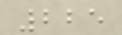225
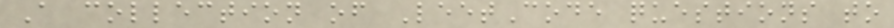A collection of LeetCode questions to
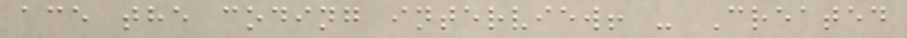ace the coding interview! - Created
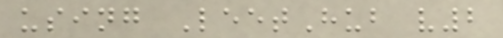using LeetHub v2
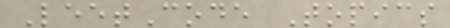LeetCode Topics
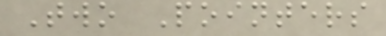Two Pointers
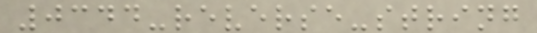0344-reverse-string
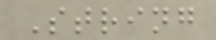String
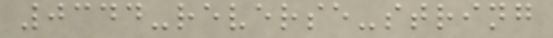0344-reverse-string
